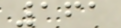161
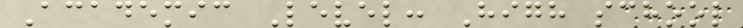Academic Level: High school
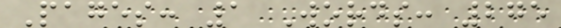Pages: 1 Words: 275
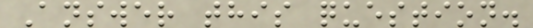Answer this question.
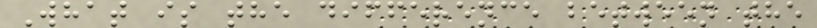What is the difference between the
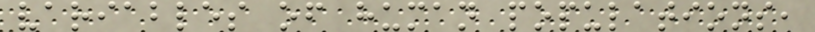variables of human populations,
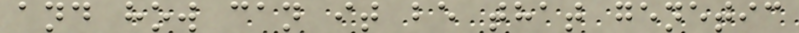and how can it be that genetic
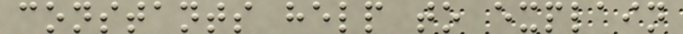constants help to explain
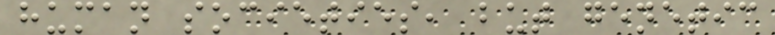human societies, but genetic
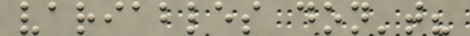variables don't?
